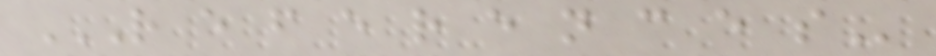R E F E R E N C E S
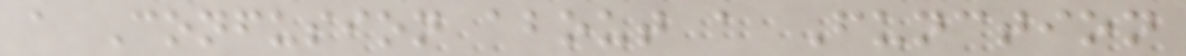a Confusion about a Function
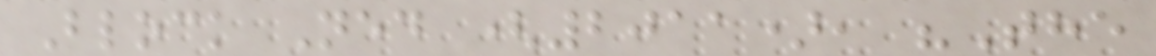Block Ned (2011), "The
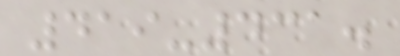419-431.
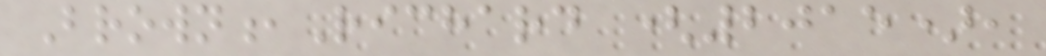Brown,Richard (2015),
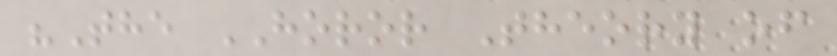"The HOROR Theory of
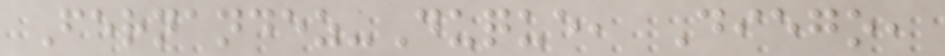Fernandez-Duque, Diego,
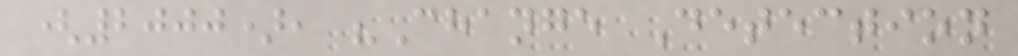(2000), "Change Detection
